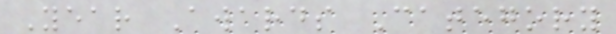Year Awards Category
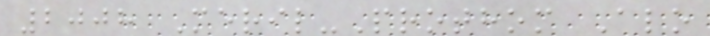2008 Meril-Prothom Alo
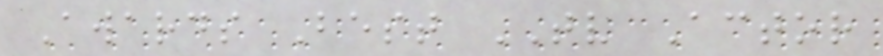Awards Best TV Actor
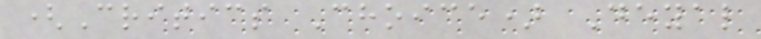(Critics Choice) Deyal
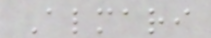Almari
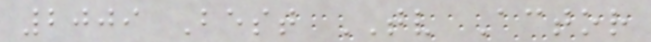2009 Best TV Actor
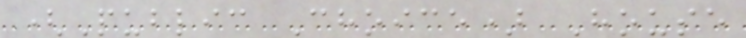(Public Choice) House
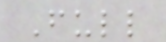Full
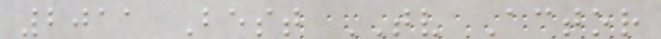2011 Best TV Actor
